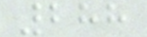288
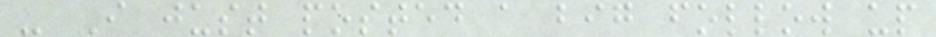- I just posted a big follow up
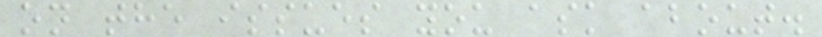on the issues you ask about.
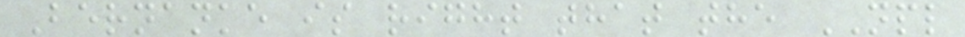Bernanke is right that the NPL
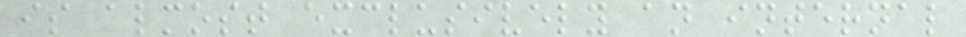is almost exclusively an internal
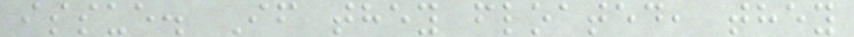issue. If they floated, they
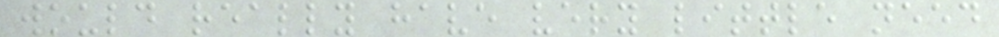would really have very little need
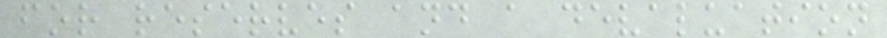for reserves and a devaluation
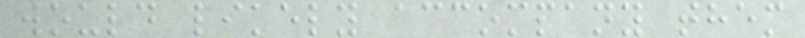would likely accompany them
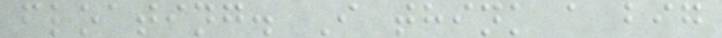floating. I think a big
